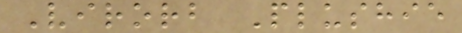Virorb Plushie
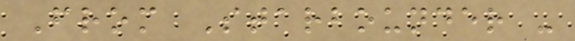From Starbounder -
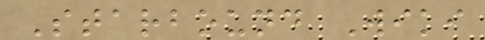Starbound Wiki
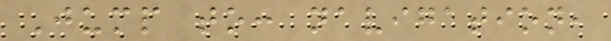Jump to: navigation,
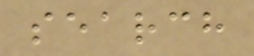search
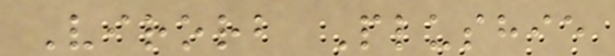Virorb Plushie
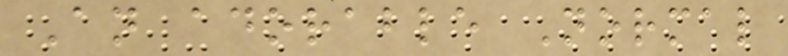An adorable Normal
